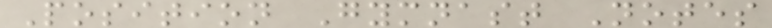Position Gymnast Notes
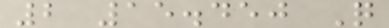2 15.450 Q
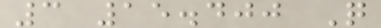3 15.400 Q
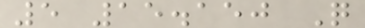5 15.150 Q
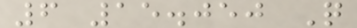6 15.050 Q
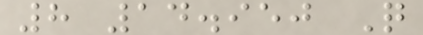8 14.950 Q
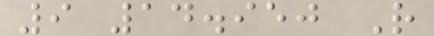9 14.950 R
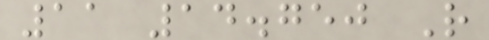11 14.750 R
